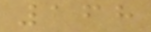168
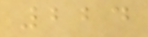224
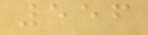556
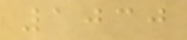1030
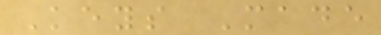Keys Made
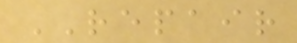REPAIR
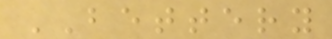BETTERY
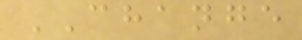CHANGE
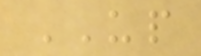UP
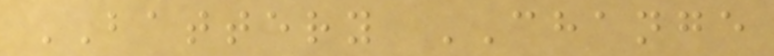BATTERY CHANGE
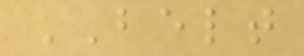BELT
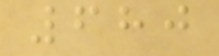680
